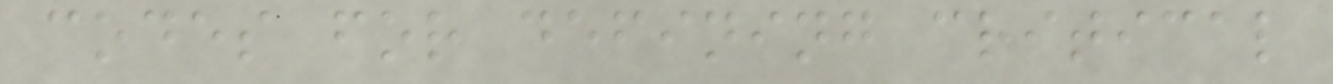codes for defining critical
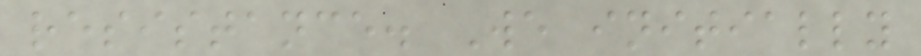resistance. We initially
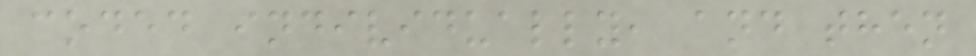coded individually, and then
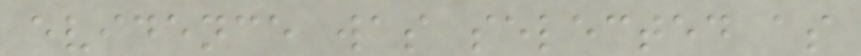evidence was selected as
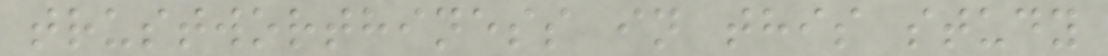trustworthiness in this study
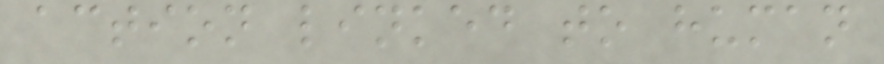action linked to human
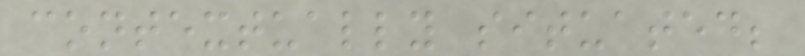contextually situated;
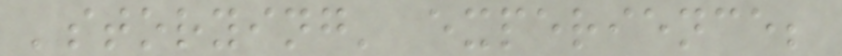'storying' experience;
